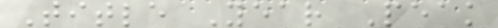Title Year Peak
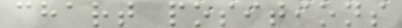chart positions
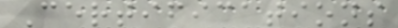Certifications
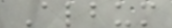Album
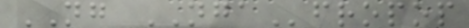NG NGAfropop
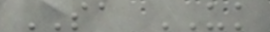SA UK
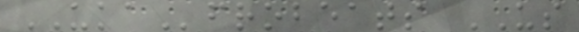UKAfrobeats US
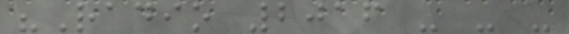"Radio 2016 - - -
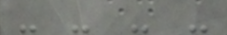- - - -
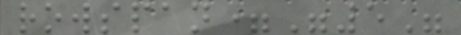rowspan="5"
